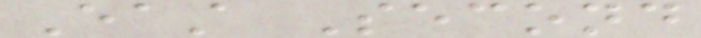East Second
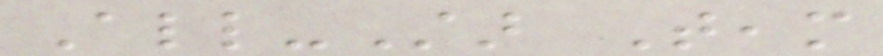All-Star Team
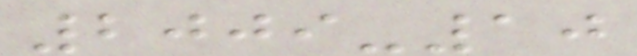2009-10
